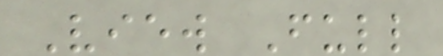View Full
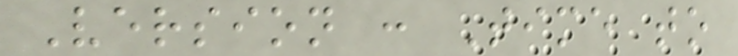Version : Time to
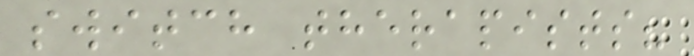switch therapists?
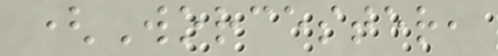(Worcester,
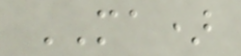MA)
